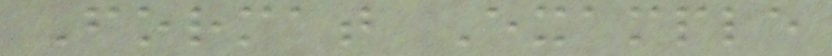Format Example
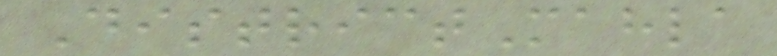DistrictMahla
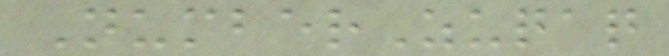NumberZuqaq
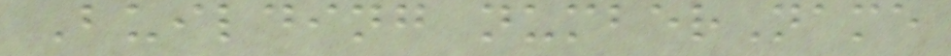Building numberName
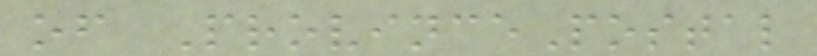of ProvincePostal
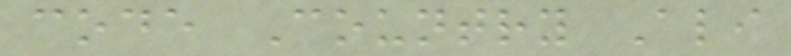code Country Ali
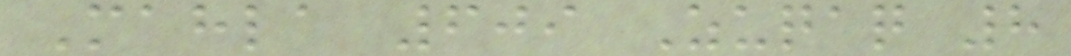Mahla 609 Zuqaq 8
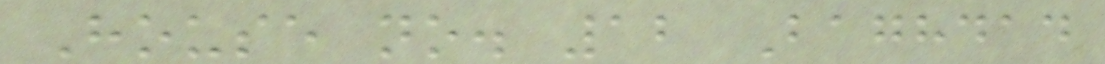House no. 12 Baghdad
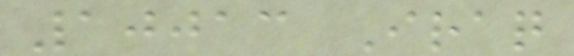10013 Iraq
